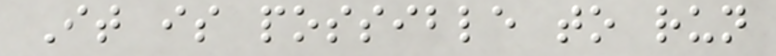It is possible to run
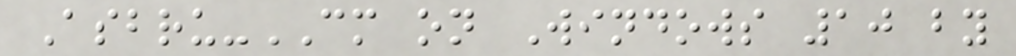Asbru-CM on Windows 10 by
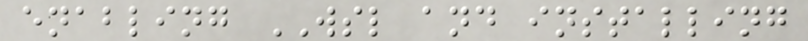enabling WSL and installing
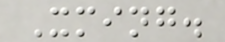Xming.
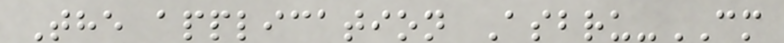The application Asbru-CM
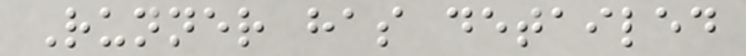Runner has detailed
